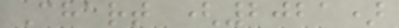Chart (2021)
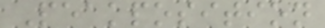Peakposition
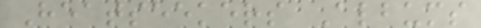Heatseekers Albums
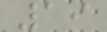19
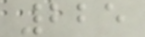225
